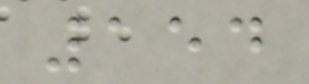154
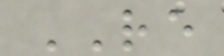RE
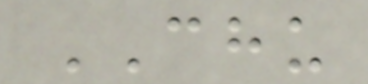CHU
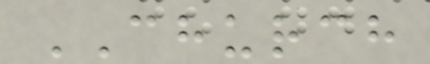CHURCH
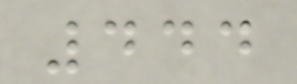444
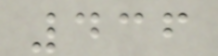436
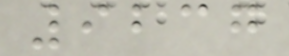9237
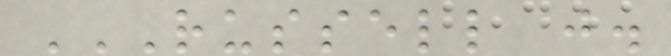RUSSELL J.
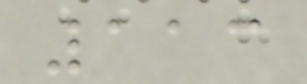113
